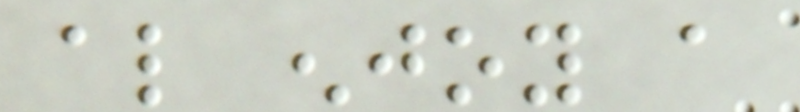also enjoy a
